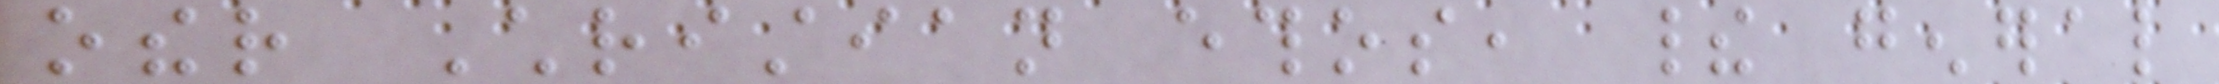other Christian ethos, their general
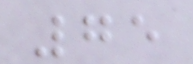75
